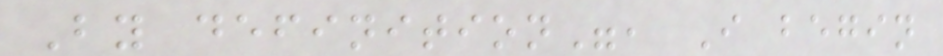By definition", I begin
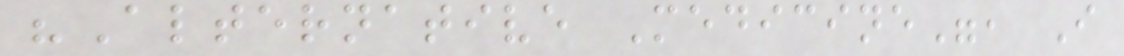"Alternative Medicine", I
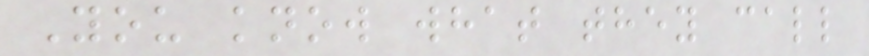You know what they call
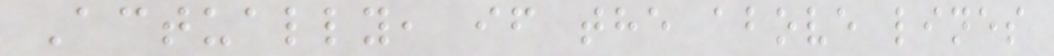Actually, if the above lines
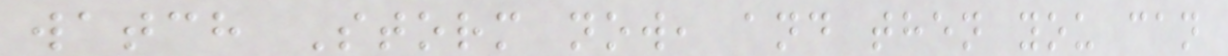watch Storm now, and then you can
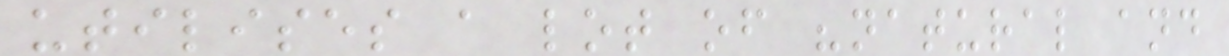utilises a lot of "natural and
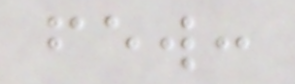few:
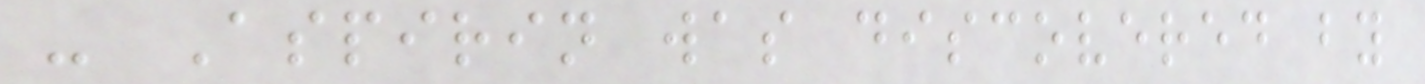- Aspirin was discovered by
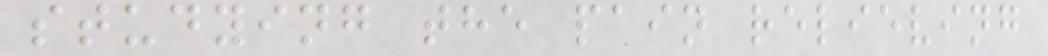studying the pain relieving
